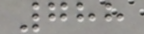788
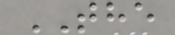THE
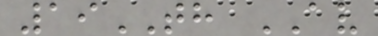19TH AV
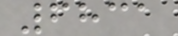6831
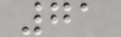71
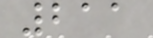211
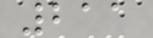211
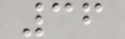36
